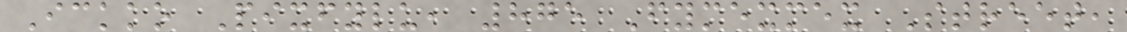Ickko Pixfylu, 875 Fymexmex Street,
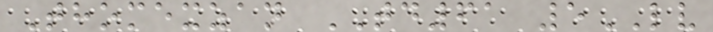Thomexzan TD61 5LV
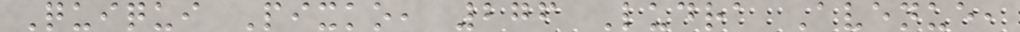Quiqui Pixko, 276 Ludra Avenue,
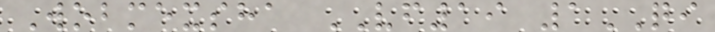Wobmexsha VF19 1QI
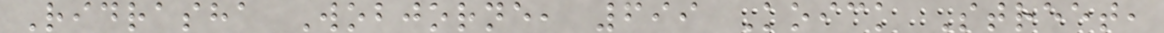Ridrasha Wobjorne, 699 Koick Street,
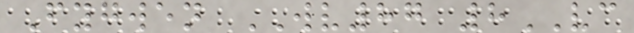Fygwen WV87 8VC
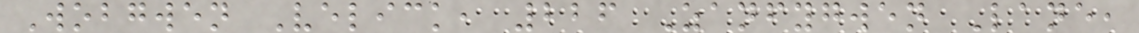Wobgwen Velick, 226 Zanfygwen Lane,
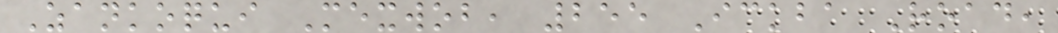Zankoqui Mexwob, 255 Ickba Road,
